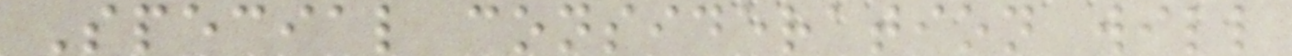Special consideration will
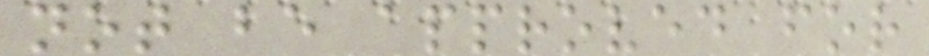not be approved for
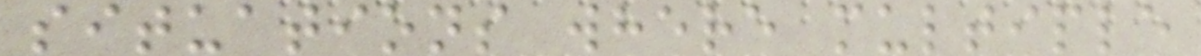situations where multiple
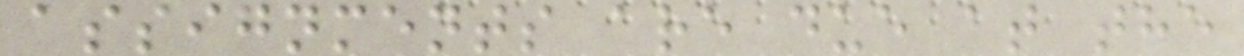assignments are due at the
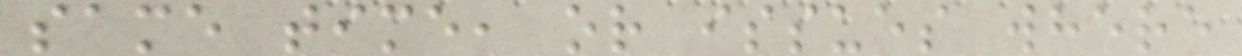same time, or issues where
